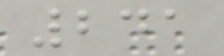241
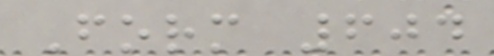Form 604
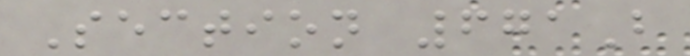Section 671B
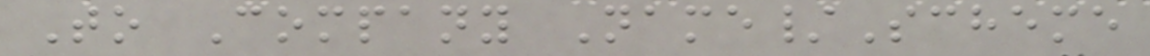To Company Name/Scheme
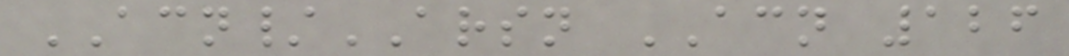ACN/ARSN ACN 126
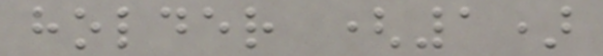holder (1)
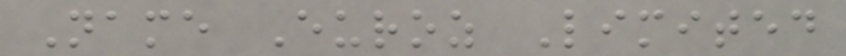Name Euroz Limited
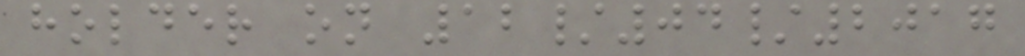holder on 12/04/2017
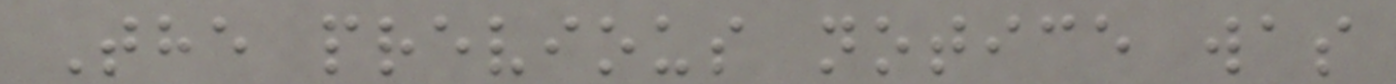The previous notice was
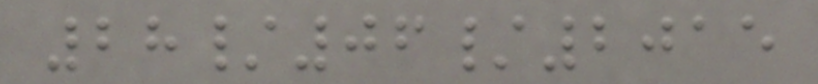28/06/2015
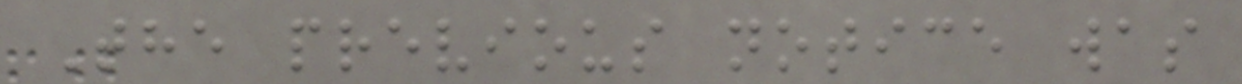The previous notice was
